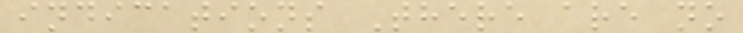indications There are no
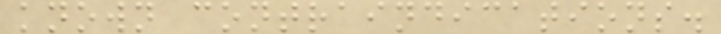known contraindications.
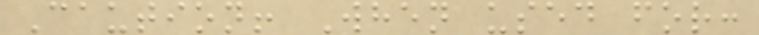Caution! When used for:
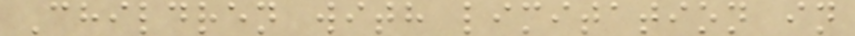Children with limitation in
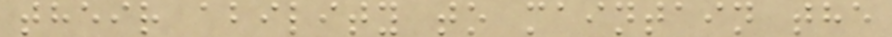their ability to maintain the
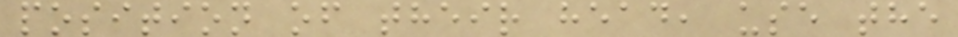position of their head, use the
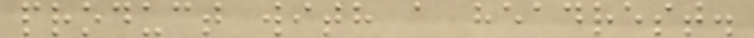product with a headrest.
